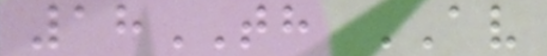18TH AV
